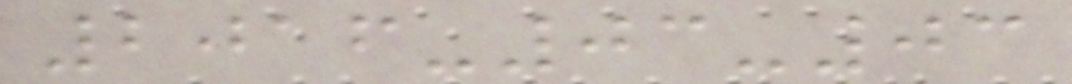2016-03-03
